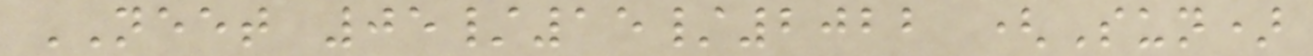NEET 05/15/2022 (Sun)
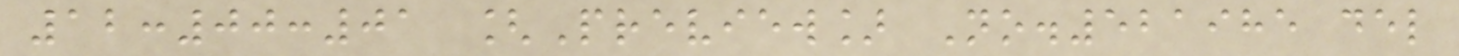12:00:01 [Preview] No.521985 del
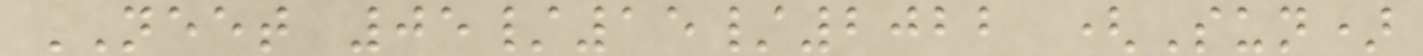NEET 05/15/2022 (Sun)
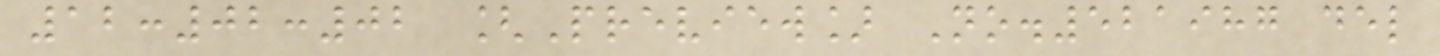12:02:02 [Preview] No.521987 del
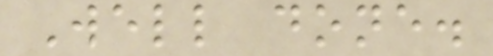Well done.
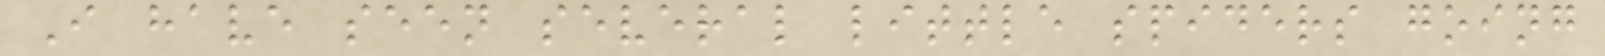I have seen several little spiders going
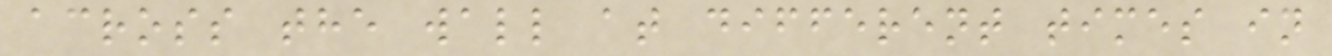across the wall at different times in
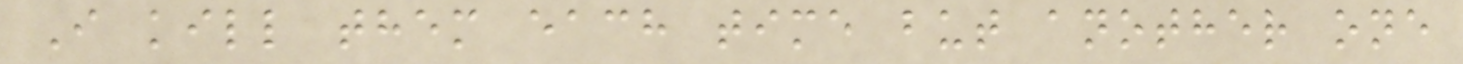I kill them each time but another one
